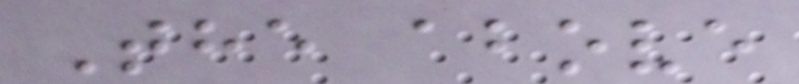The above
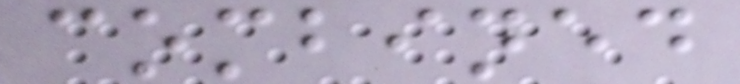combined
